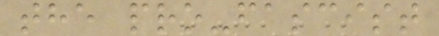the pro-fascist
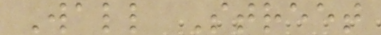Wall Street
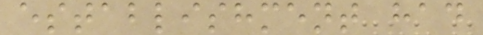establishment had
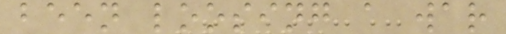been loosing a war
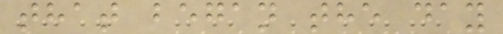that began the day
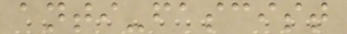anti-fascist
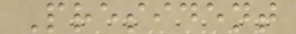President
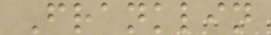Franklin
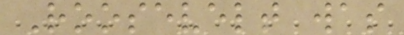Roosevelt was
